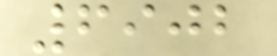6902
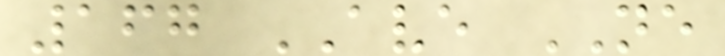167 AVE NE
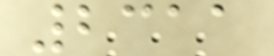2311
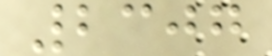2307
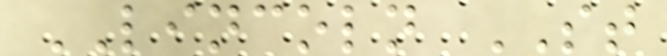LINCOLN ST
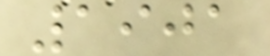1901
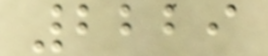2229
